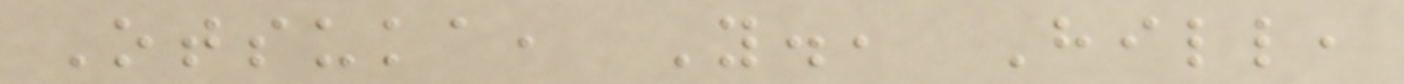Otsuka, Y., Hill,
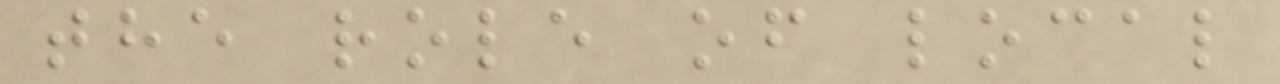the role of local
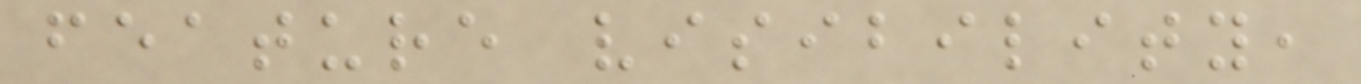feature visibility,
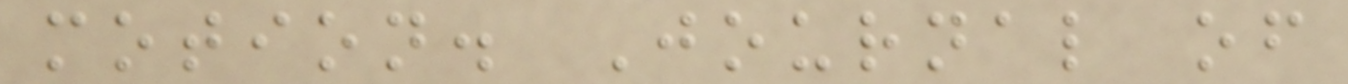motion. Journal of
